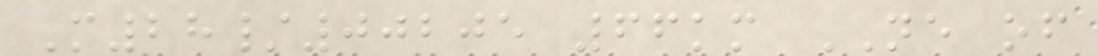M28/00205 66km NE of
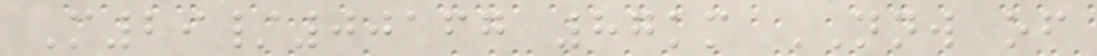M29/00167 87km NNW of
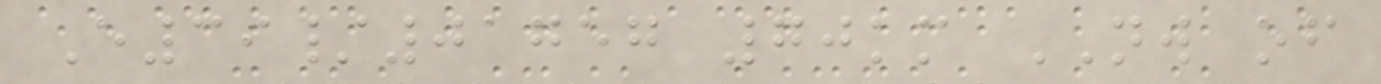E39/01757 70km NW of
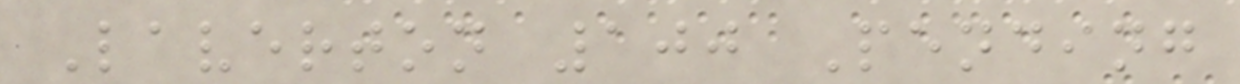Laverton 100 Pending
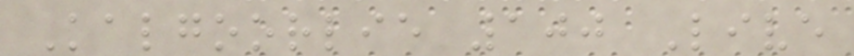Kalgoorlie 100 Live
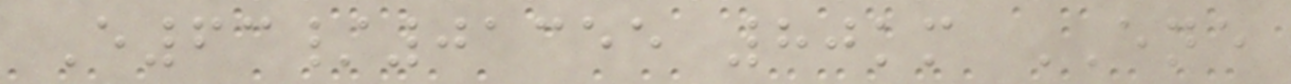E63/01355 80km ENE
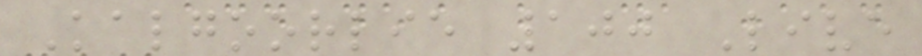Kalgoorlie 100 Live
